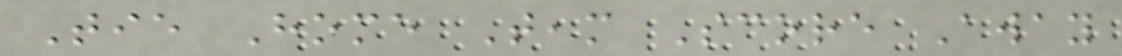Tie Home Team Score Away
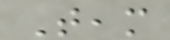Team
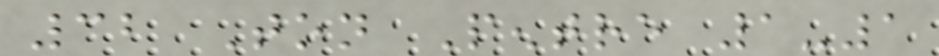32 Ton Pentre 1-1
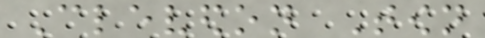Clevedon Town
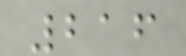216
